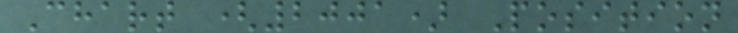Chart (2001) Position
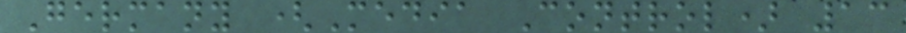Germany (Media Control) 13
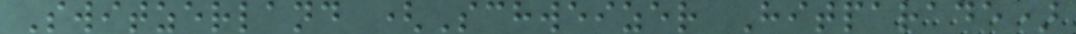Switzerland (Schweizer Hitparade)
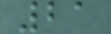21
